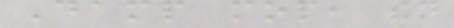Damp mop, then
